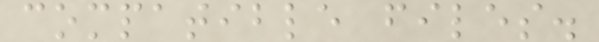compatible files.
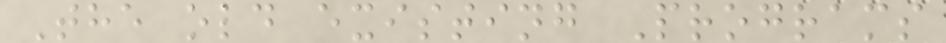The old existing Programs
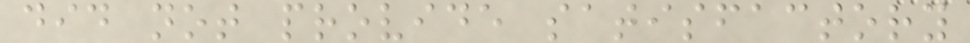did not provide satisfactory
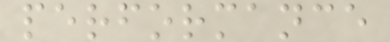performance
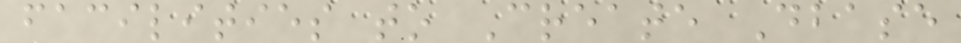facilities to Create Dbase
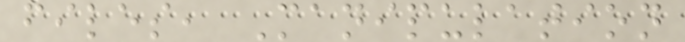files, Manipulation
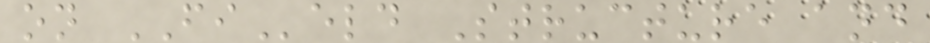on FIeld Structure and
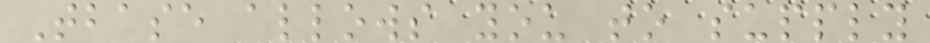Tbase allows you to supply
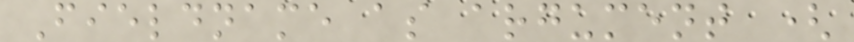Fieldname as argument (
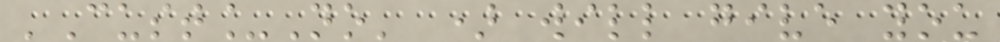'Cust_No' ) will give you
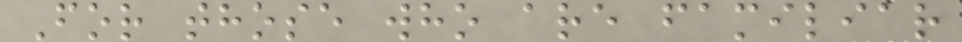For those who are familiar
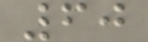60
